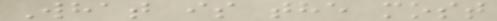What is the most
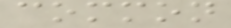common
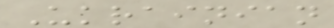Ukrainian
